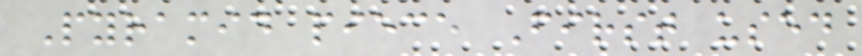Pyramid piece First used
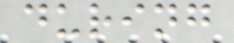during
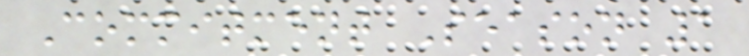Commitment Season 1
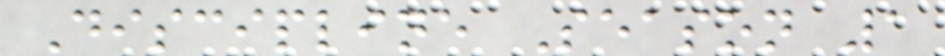Discipline Season 1
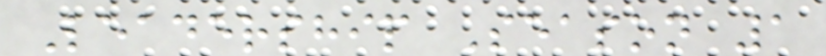Leadership Season 1
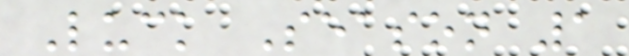Luck Season 1
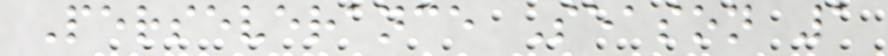Perseverance Season 1
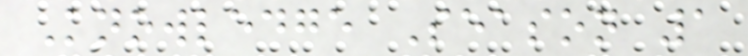Knowledge Season 1
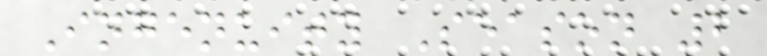Ingenuity Season 2
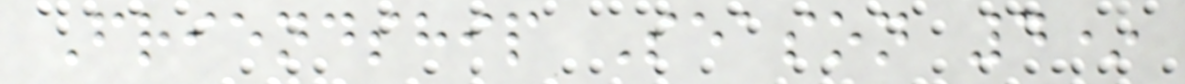Friendship Season 4*
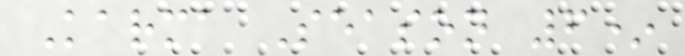Karma Season 6*
